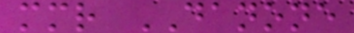mmr DANONE
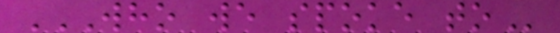WHO WE SPOKE TO
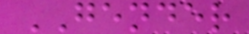GENDER
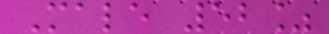Male 52%
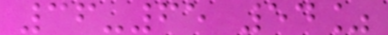36-65 54%
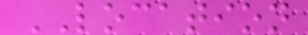LOCATION
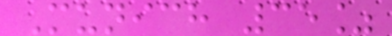Munich 35%
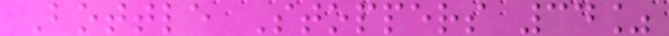Bottle Stoppers 34%
